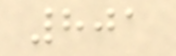801
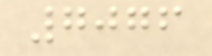7076
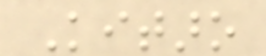Kitaro
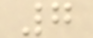7
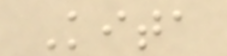Kita
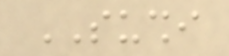SUSHI
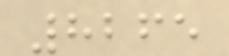8265
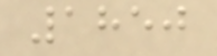1850
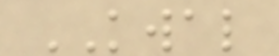KWAL
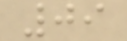09
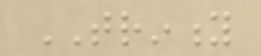TRINITY
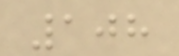108
